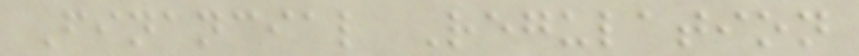Financial Regulation
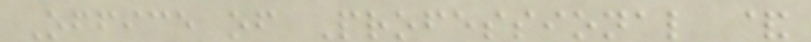Office of Professional &
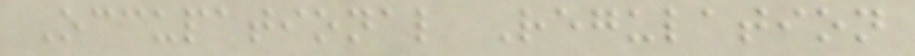Occupational Regulation
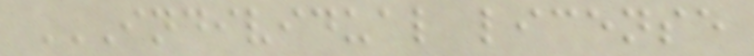INDIVIDUAL LICENSE
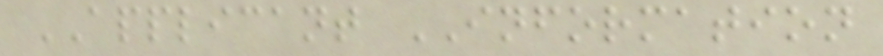APPLICANT INFORMATION
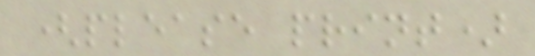(please print)
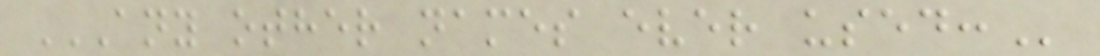ANY OTHER NAMES EVER USED:
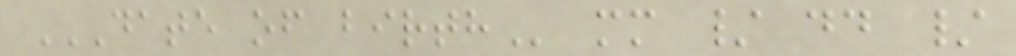DATE OF BIRTH mm / dd /
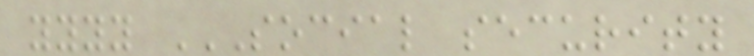yyyy SOCIAL SECURITY
